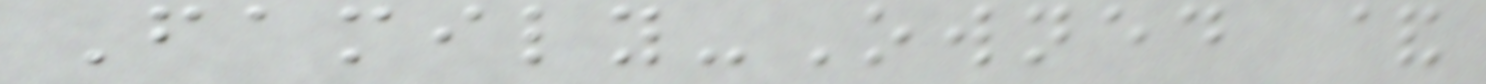Family-Owned &
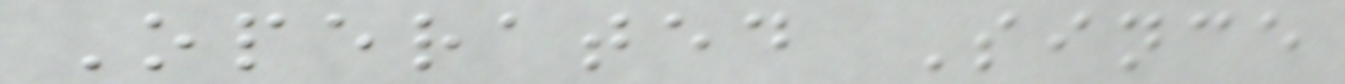Operated Since
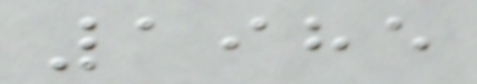1985
